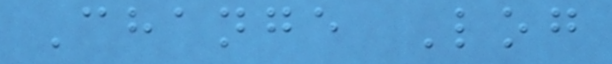Change Log
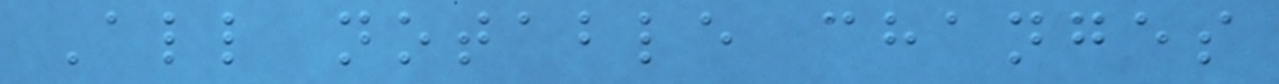All notable changes
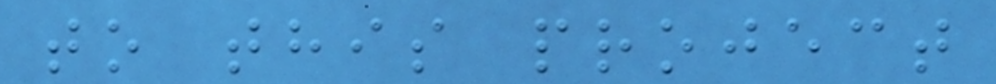to this project
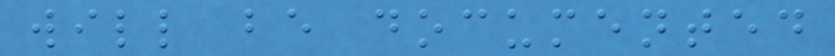will be documented
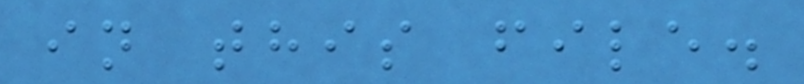in this file.
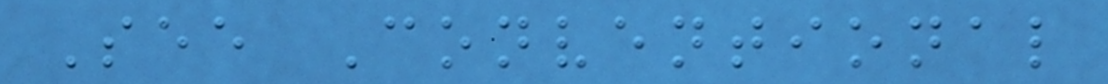See Conventional
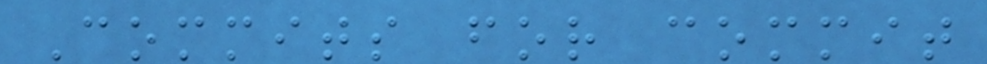Commits for commit
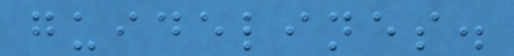guidelines.
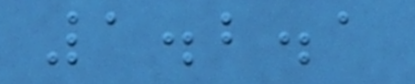1.2.1
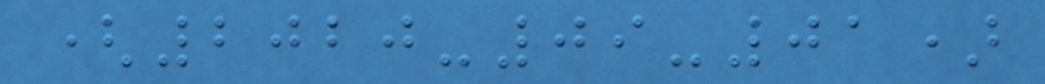(2020-09-01)
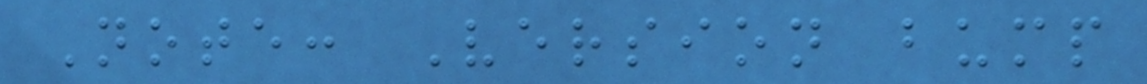Note: Version bump
